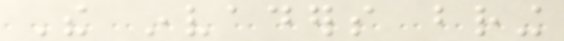The invaders bring
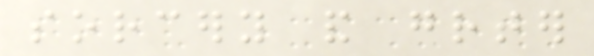sorcery and greater
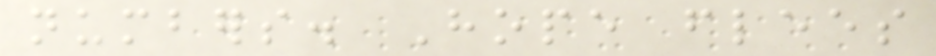numbers. Hope flees
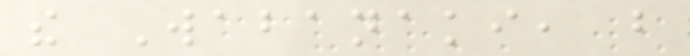the Wabanaki, but
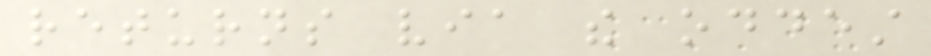returns via the oddest
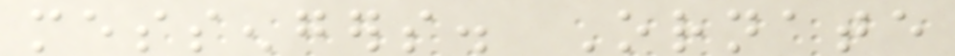messengers. Ornate
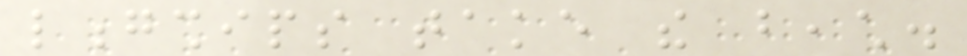longships take the beach.
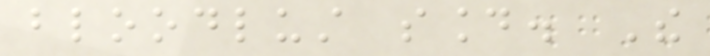bloodlust sound. The
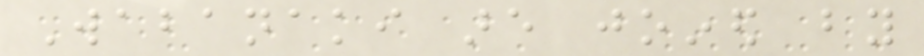Wabanaki are joined by
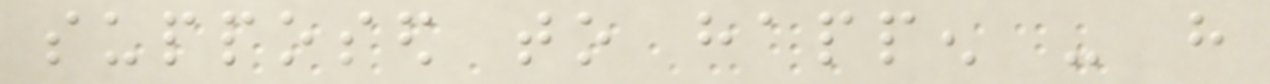supposed to happen - have
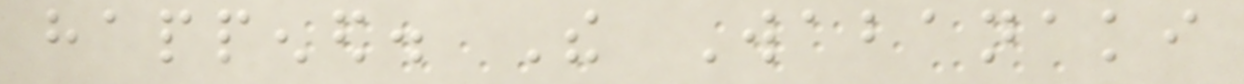happened. The Wabanaki
